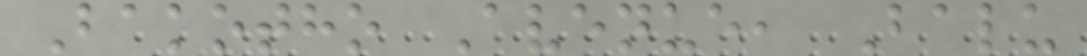Bakotho Avenue, Balu
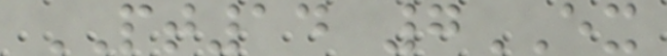PT14 7EX
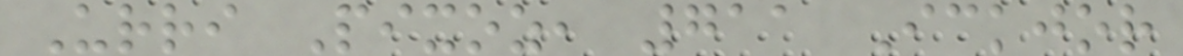Urri Pixoz, 711 Ickjor
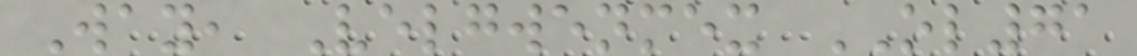Way, Velgwenmex OL71
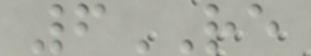6RE
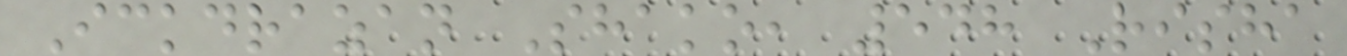Ickdrazan Shako, 548 Risha
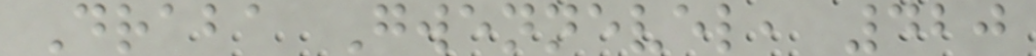Draba Gwennevel, 420
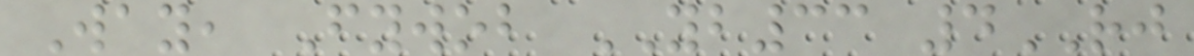Way, Fywob YB33 4RJ
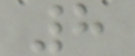8
